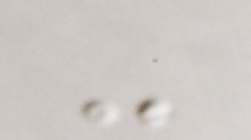-
